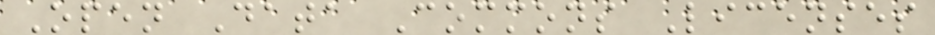Open Data Commons Licenses
